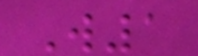W1
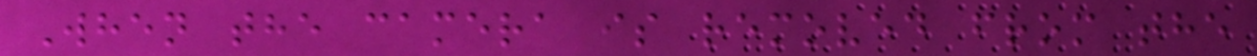When the camera is removed from the
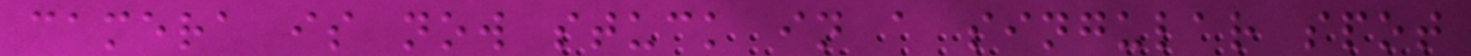camera is now stuck in a singular spot
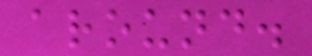around.
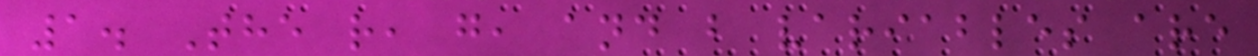1. The r, g, and b variables are
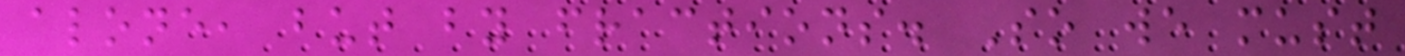alone, but by fractions. So we must
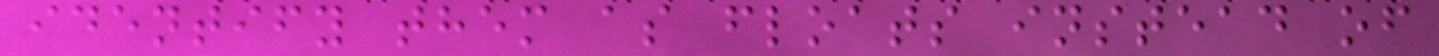identify them as floats instead of
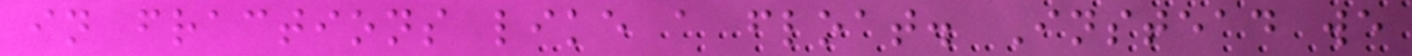in fractions like a float. Instead we
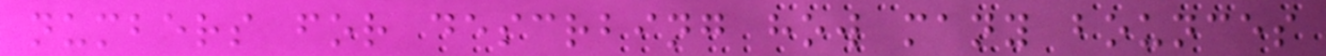numbers for descrbing how many bounces
